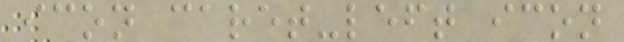icon caret-left icon
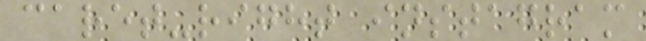caret-right instagram
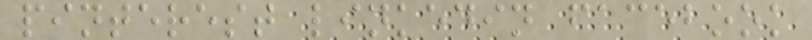pinterest linkedin facebook
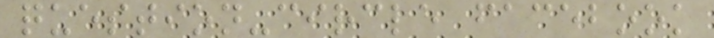question-circle facebook
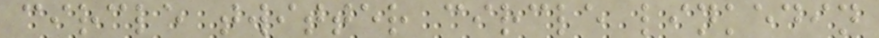circle twitter circle linkedin
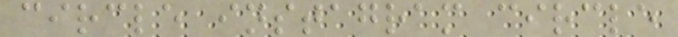circle instagram circle
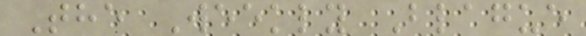The Weekly Blague
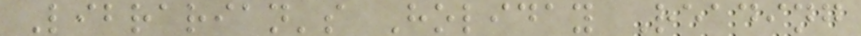Librarian's Holiday Reading
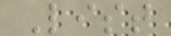List
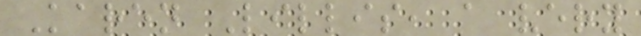Karen Lillis, a very
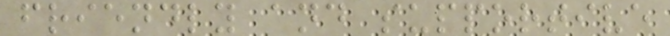friendly and supportive
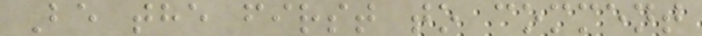Be the first to comment
